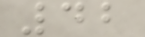42
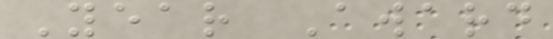Year Award
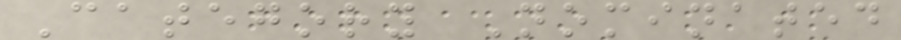Category Nominated
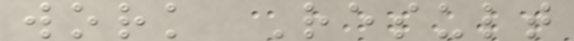work Result
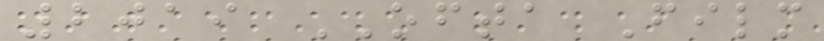2019 OFTA Film
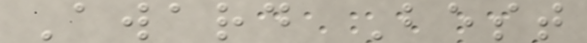Award Best
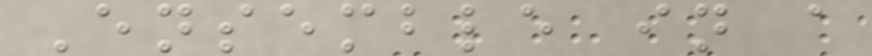Ensemble in a
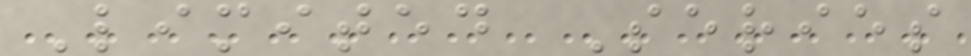Limited Series
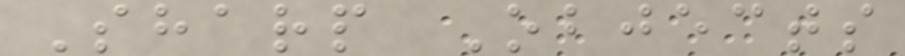Sharp Objects
